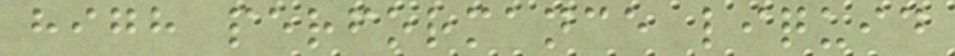high performance liquid
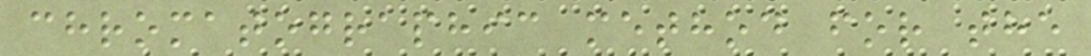chromatographic method for the
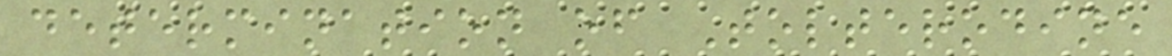determination of Tolterodine
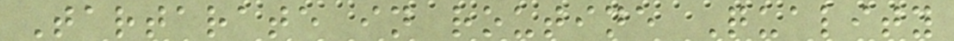Tartarate in routine Quality
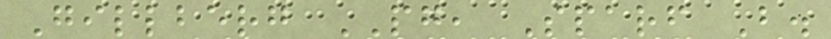Gillberg PG, Sparf B.
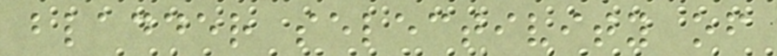bladder selectivity of
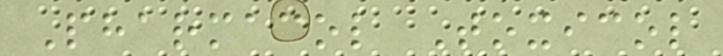Pharmacol Toxicol
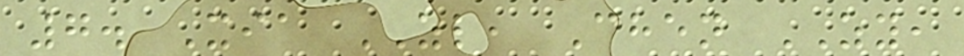7. Xia ZL, Chen ZY,
